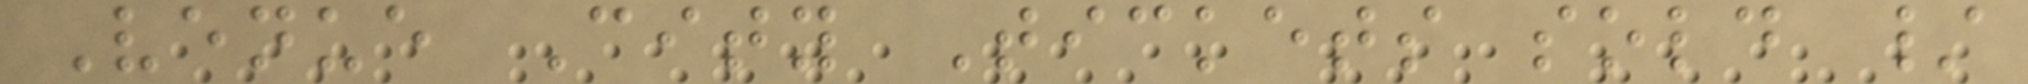Venue City Tickets sold /
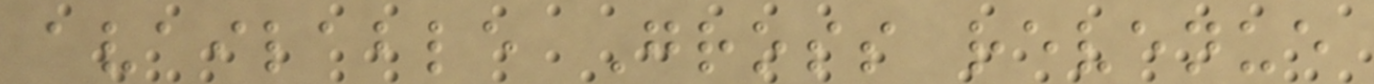available Gross revenue
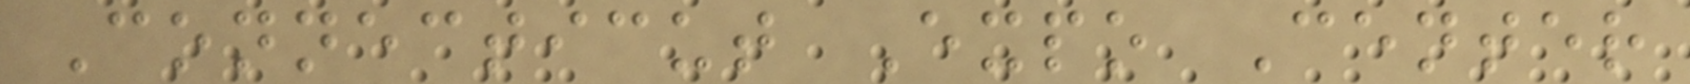Connecticut Expo Center
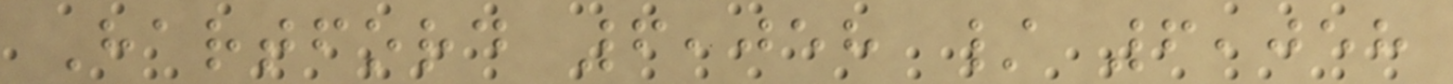Hartford 6,058 / 6,058
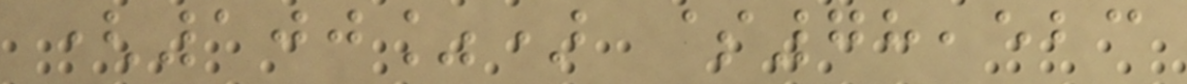(100%) $78,523
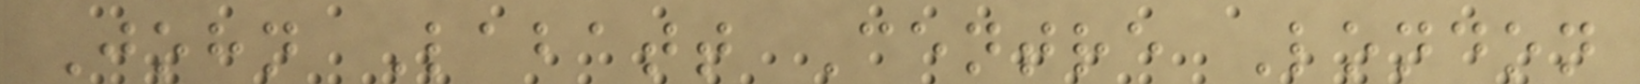John Labatt Centre London
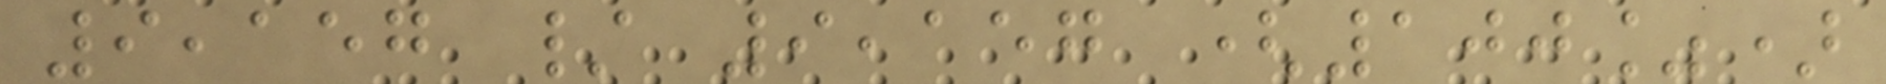9,157 / 9,157 (100%)
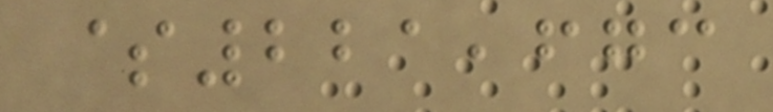$221,673
